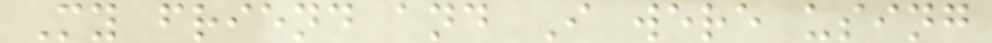My friend and I were using
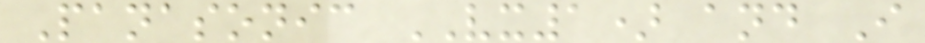Panasonic VX1) and I
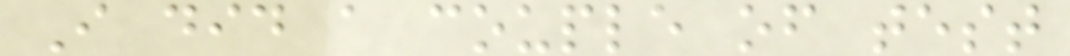I did a couple of test
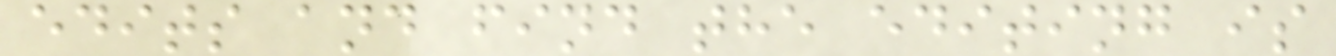edits and find the editing is
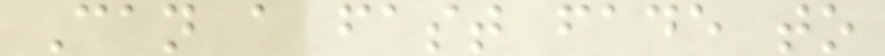Can a fast fade to
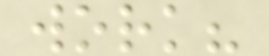work?
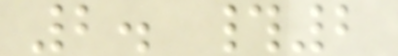2. #2
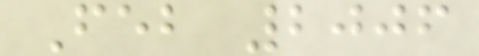Feb 2006
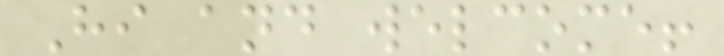Hi and welcome!
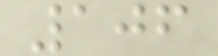106
